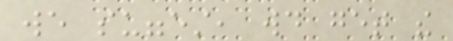we suggest, would get the
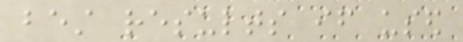best results if used
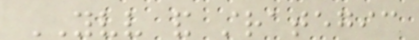YVV and strategic
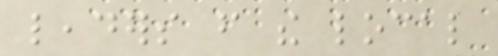leaders from the local
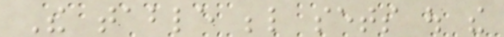The table below sets out the
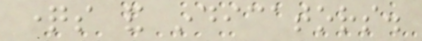questions and indicators.
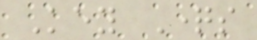Key Questions
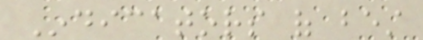Indicators of best
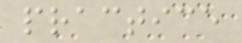practice
